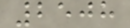2508
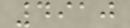4910
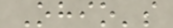Ohio's
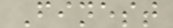Finest
